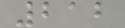212
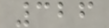326
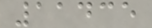11435
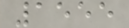1555
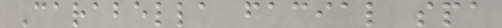Carabella facial spa
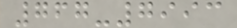767-7993
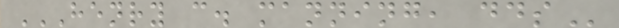HENRY C. MANNING, DDS
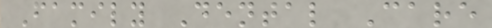Family Dental Care
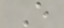E
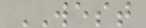WEST
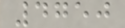4750
